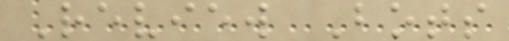Review Bots
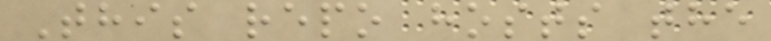This repo hosts the
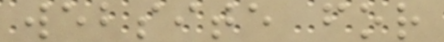website for
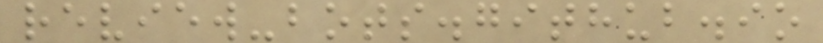review-bots.github.io
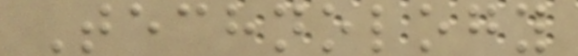Technology
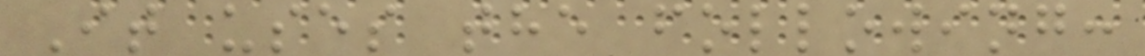It uses the following:
